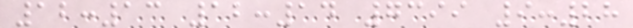12:13 12:14 7399 9:28
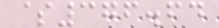$376.64
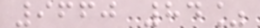9660 84%
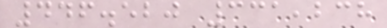446.520 331,238
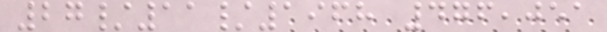27/11/1968 476,051
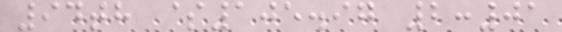94th $105.97 2:01
